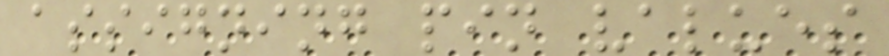assigning pin values
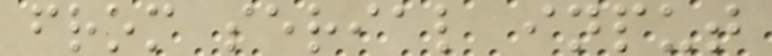from serial input
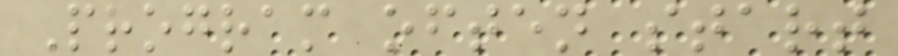Program often start
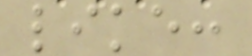like:
